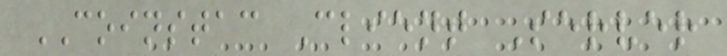COINSTAC Client Server
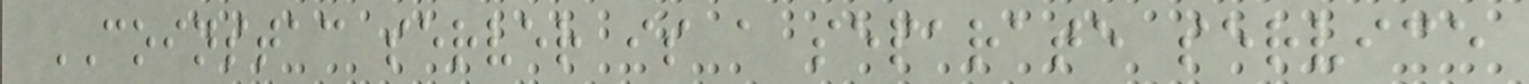COINSTAC server is a separate service
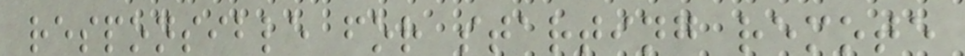responsible for starting remote
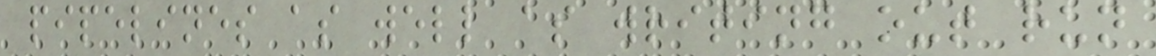pipelines as well as writing out run
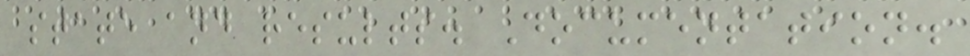state and results. Documentation.
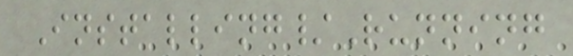Installing/Running
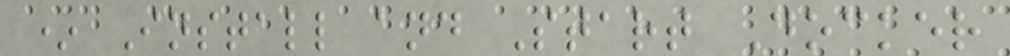* Install and Start Docker
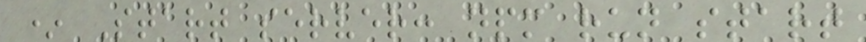* Start server: npm run start
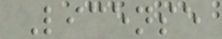License
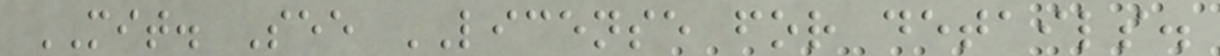MIT. See LICENSE for details.
